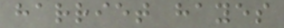harriet hayes
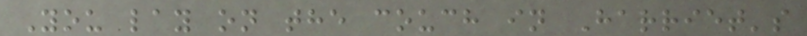You lay on the couch in Harriet's
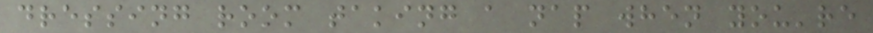dressing room taking a nap when you're
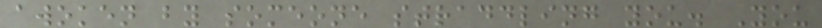awoken by someone straddling you. You
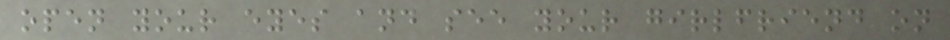open your eyes and see your girlfriend on
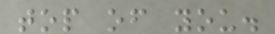top of you.
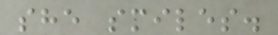she smiles.
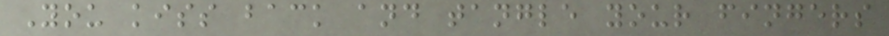You kiss back and tangle your fingers
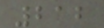212
